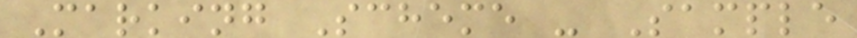Marking Scheme - Sample
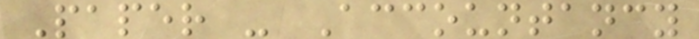Paper - Accountancy
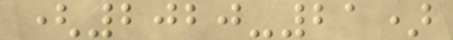(2020-21)
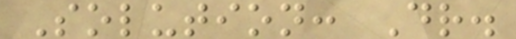Solution: Dr.
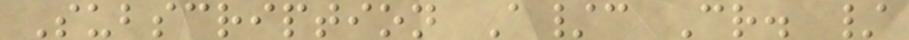Subscription A/c Cr. /
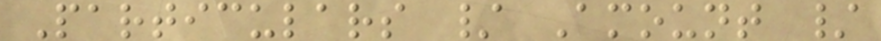Particulars / Amount /
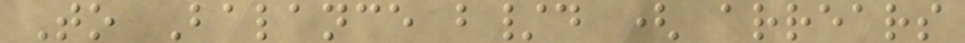To Balance b/d ( arrears
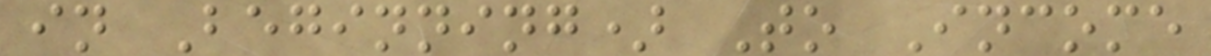in Beginning) To Income
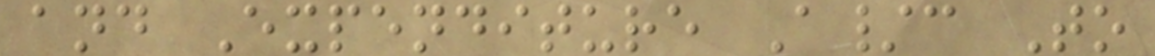and Expenditure A/c To
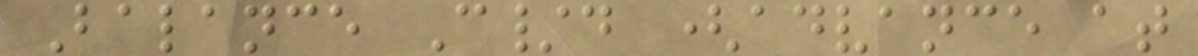Balance C/d (advance at
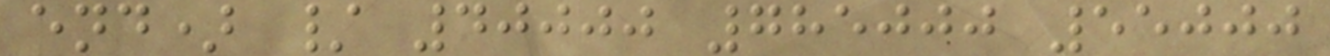end) / 40000 785000 55000
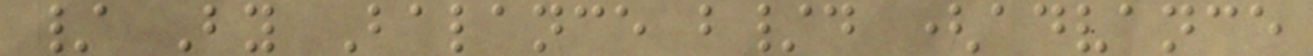/ By Balance b/d (advance
